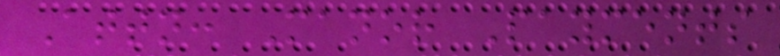Attn: Manor Payments
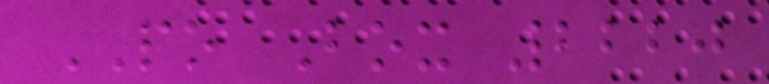PO Box 2220
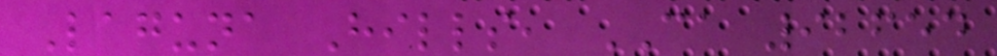Laguna Hills, CA 92654
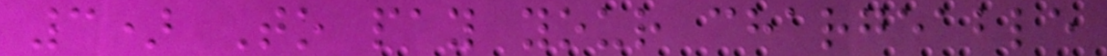3) To pay your chargeable
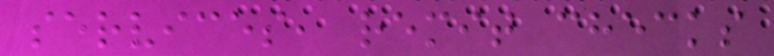services, remit checks
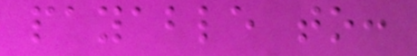payable to:
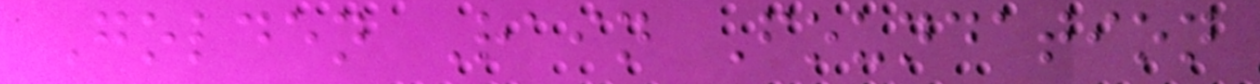Golden Rain Foundation
